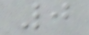0
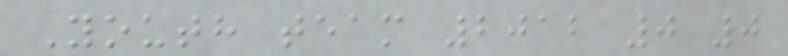Youth team 2012 0 0
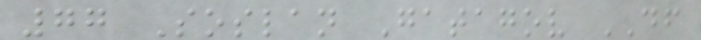77 Soslan Gatagov DF
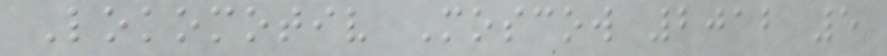Lokomotiv Moscow 2012 5
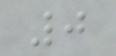0
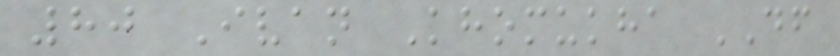80 Ivan Khomukha DF
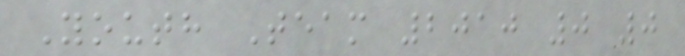Youth Team 2010 0 0
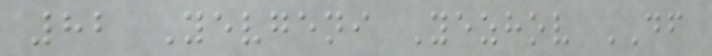82 Yevgeni Yezhov DF
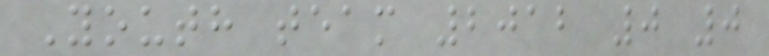Youth team 2012 0 0
